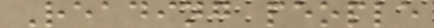Reading people
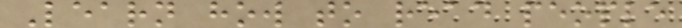Learn how to read people
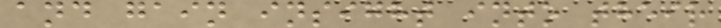and gain insight into their
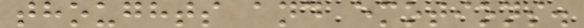thoughts and emotions.
